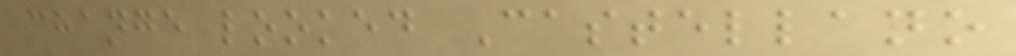change looked Castellano
